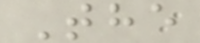The
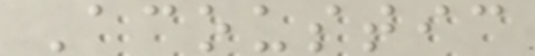Acoustic
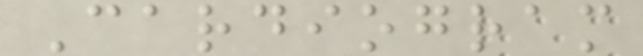Cardiogram
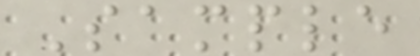Sample
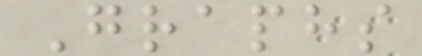Graphs
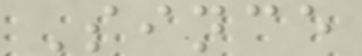Since
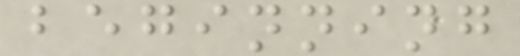beginning
